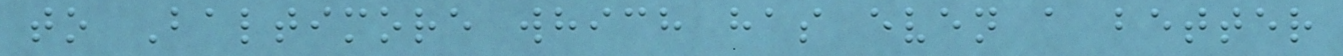to Baltimore which has even a better
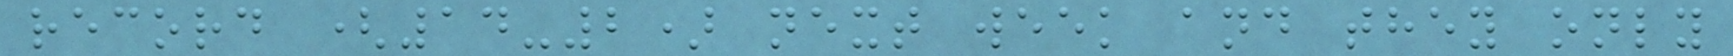record (14-2) next week and they only
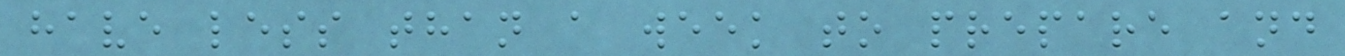have less than a week to prepare and
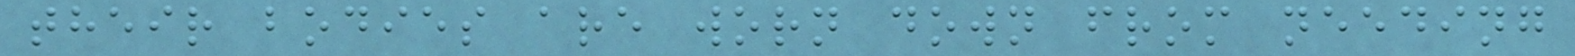their bodies are worn down from needing
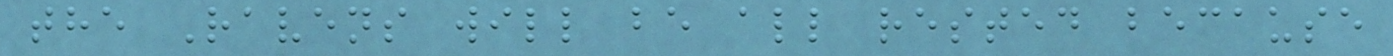the Ravens will be all rested because
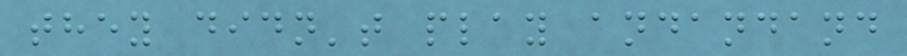they didn't play andandand
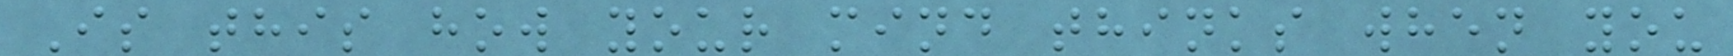Is this how your mind thinks when you
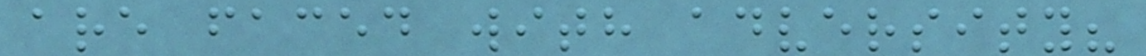are faced with adversity?
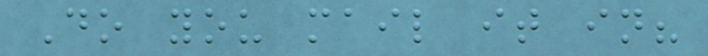Do you mail it in?
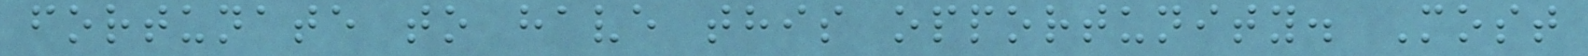fortunate to have this opportunity. Most
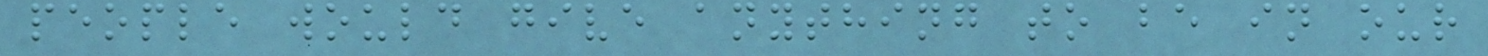people would give anything to be in our
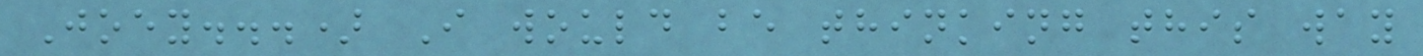Joey...) I would be thinking this way
